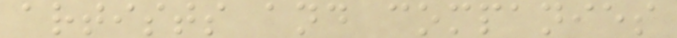artists and companies
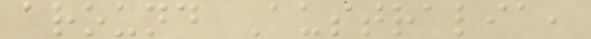around Australia,
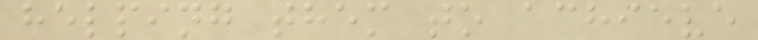helping them to achieve
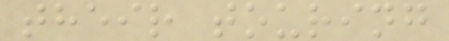their touring
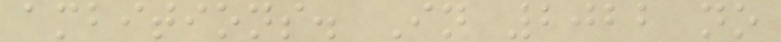ambitions. In 2022 no
